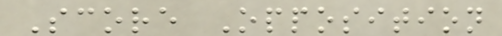Score Opposition
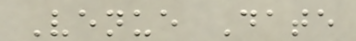Venue Date
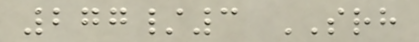277/3 SRH
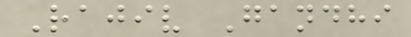Rajiv Gandhi
